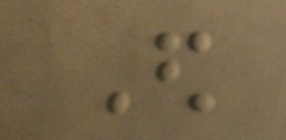Ed
